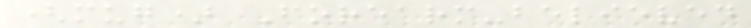(mug) Forearm-believed
